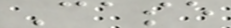Case
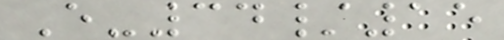E-34/15
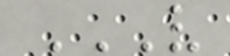V
